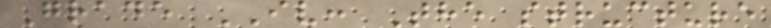Grade IV: The structure
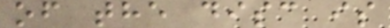of the disc is
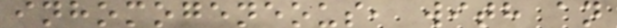inhomogeneous, with an
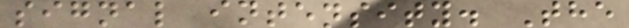signal intensity. The
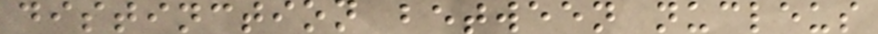distinction between nucleus
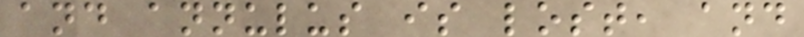and annulus is lost, and
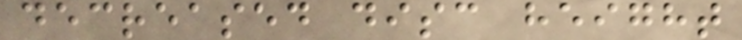decreased disc height
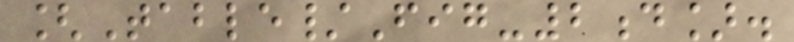[Table/Fig-2d].
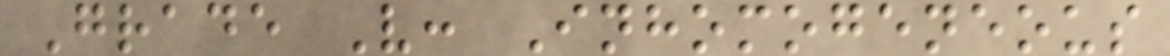Grade V: Inhomogeneous
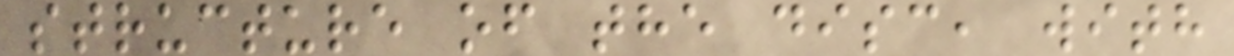structure of the disc, with
